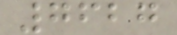7627
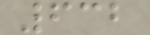632
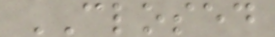CLOSED
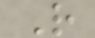R
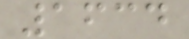1634
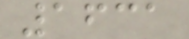1631
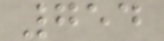754
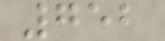752
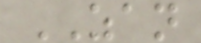ZAN
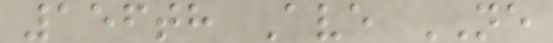156th Ave NE
